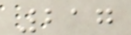217
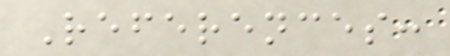References:
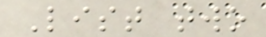List two
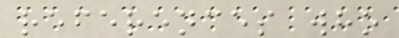references who
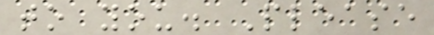to you. Please
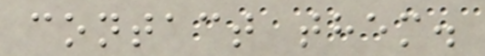contact them.
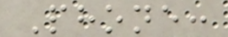Phone:
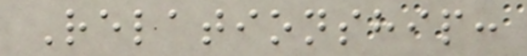Relationship:
